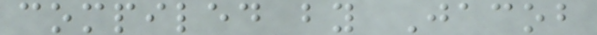compiled by Jacob
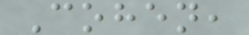Cohen,
